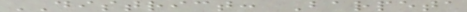DISTRICT: Barpeta
